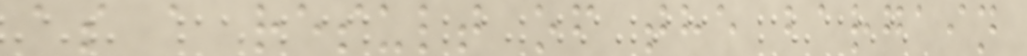as a result of the bargain
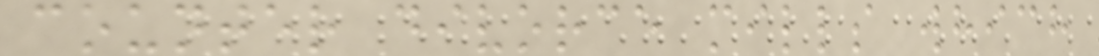counter divorce mills which
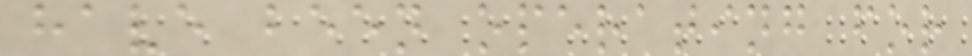have been operating for
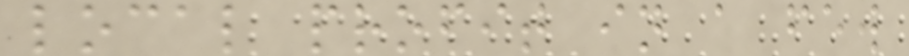local profit in a few
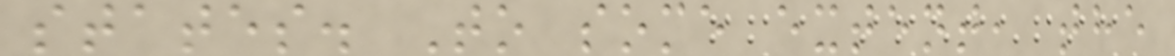states. To some extent, the
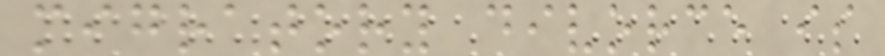migratory divorce is
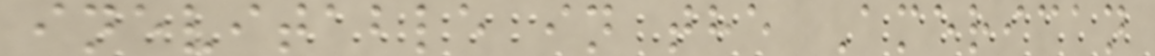inevitable in the American
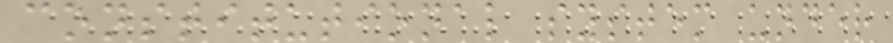constitutional system under
